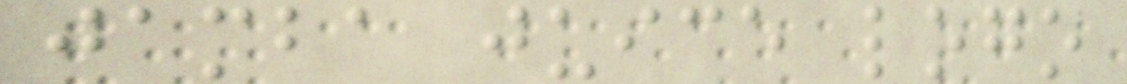jamba juice logo
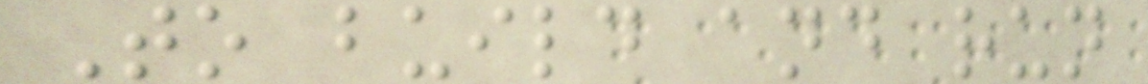To build and run
